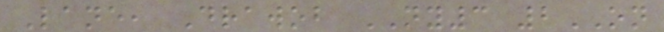Lane, Drawob NY3 2ON
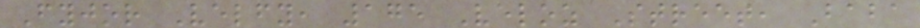Fyjor Velfy, 175 Veloz Street, Baba
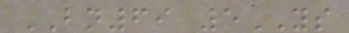BN69 5YS
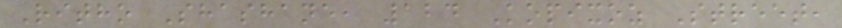Ritho Shashane, 124 Kopixoz Street,
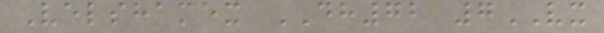Velshamex DH72 7VX
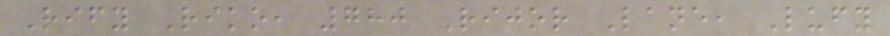Rify Riko, 780 Rijor Lane, Lufy
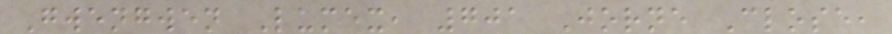Gwengwen Lumex, 701 Jorne Close,
